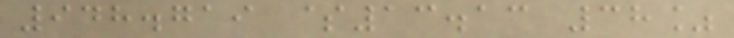948.719 $13.13 38%
